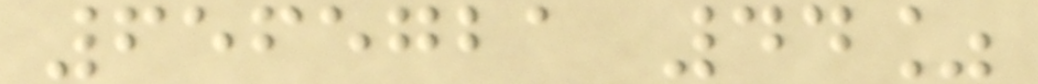6565721 44%
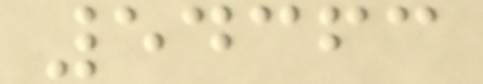54363
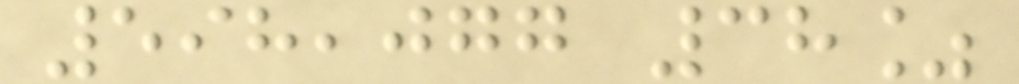598,077 38%
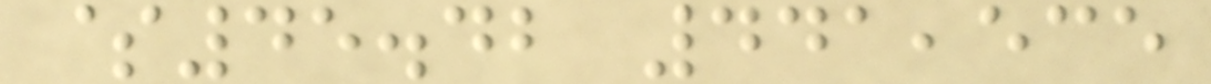$45.42 441,535
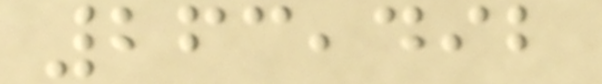263,492
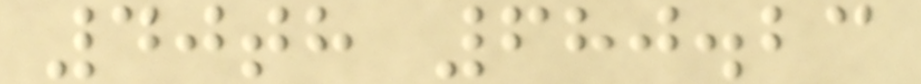40th 680.23
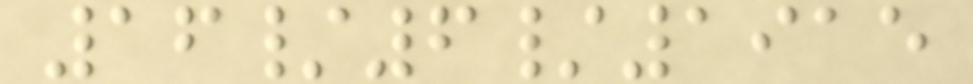16/6/1915
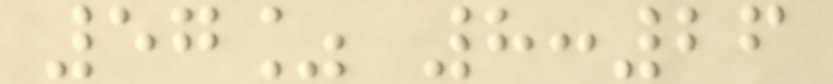57% 8:26
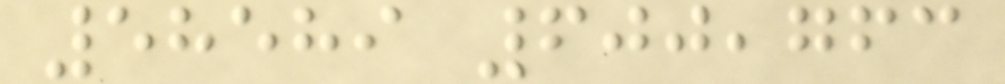58589 600,763
